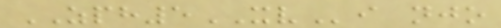ZPH5XVi njo
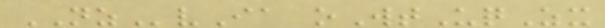NZvIa oWtUqZx
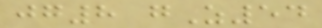jg8 gZ54
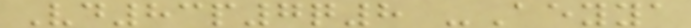Vd83p7q8 -Aeyya
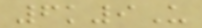6k9U
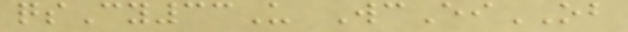qsCy33U WcEiOB
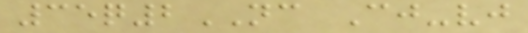35q2NC Cj-vj
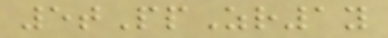5tPpZr1y
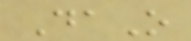DaO
